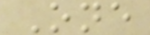One
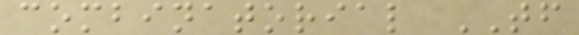combinatorial TF
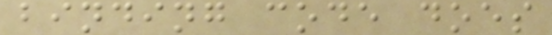binding code does
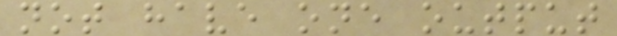not have one output
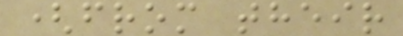(from their
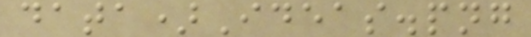data)Ideas.png
